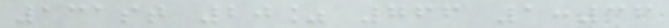131st 20% 766 1:36
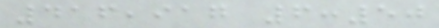416,917 6:50
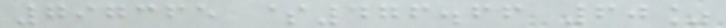797365 $476.66 60%
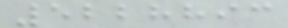5228893
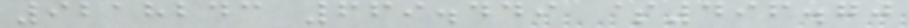9218243 669.449 $496.70
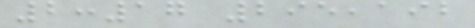2:17 295,192
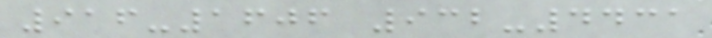916-1606 932-4431
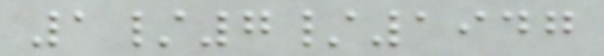1/7/1947
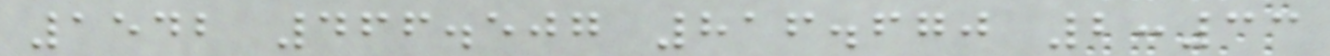1542 466.507 816.670 2:33
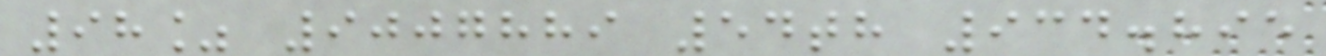98% 9007889 54th 934.895
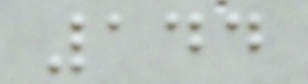144
